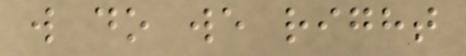w do we right
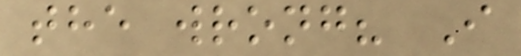the wrong? I
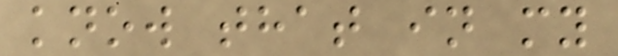know that in my
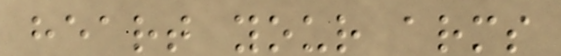heart your arms
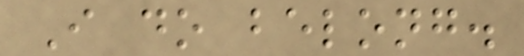I do belong.
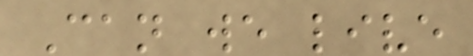Can we live
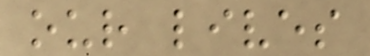our lives
